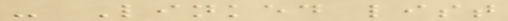- Linked list
